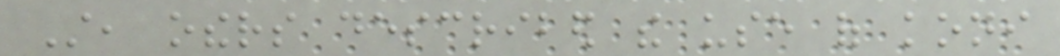Still, others described the use of koni
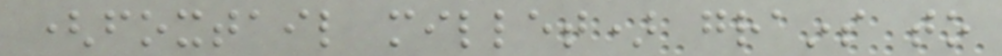(foxtail millet) grains to
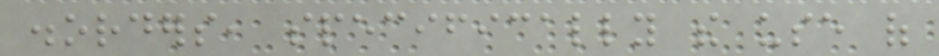disorders, specifically the use of
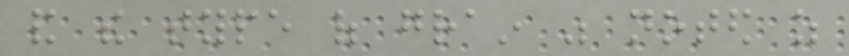and the type of grain was noted as
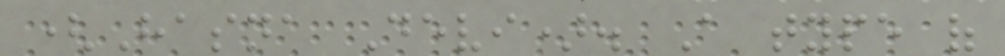(Hasna Devi). A type of
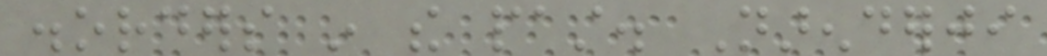disorders in the past. Narenderji
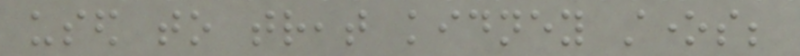used to treat kidney stones;
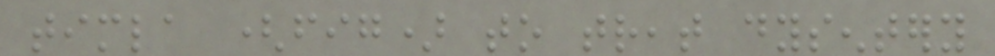timla (fig) to treat dysentery
